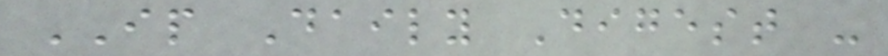IP Daily Digest -
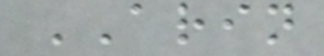ARIN
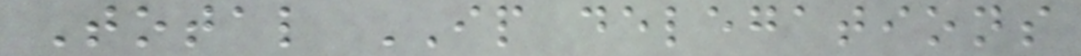Total IP delegations
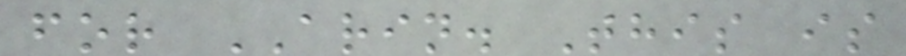for ARIN. This is
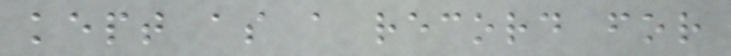kept as a record for
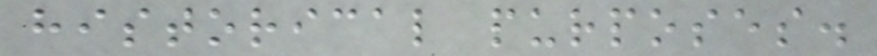historical purposes.
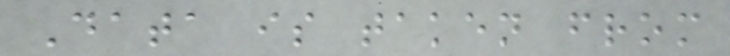Data is taken from
